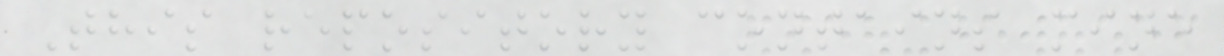This repository contains mine
